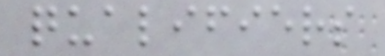qualifiers
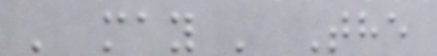' may ' The
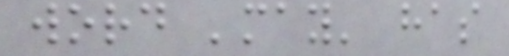word 'may' has
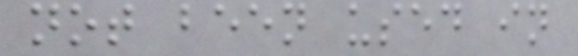not been used in
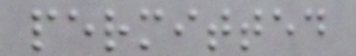permitted
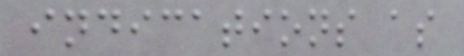indications as
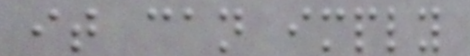it can imply
